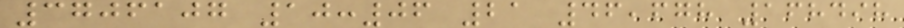3706107 10:06 21 46,678 168498
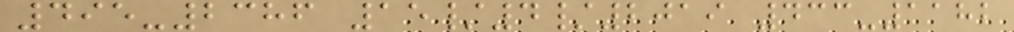495-2386 15/4/2019 433-1182
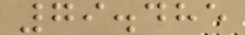79.485
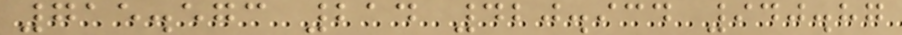715.573 214 420.934 940.87
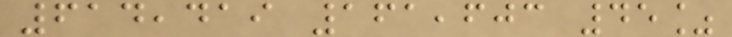614,419 161,603 45%
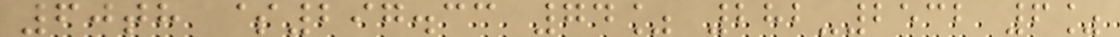60th $297.33 74% 282-2532 6%
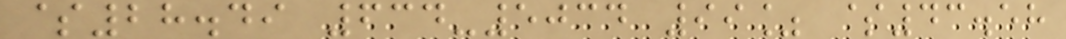$28.49 634-5034 99% $43.58
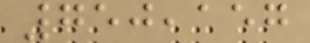750,157
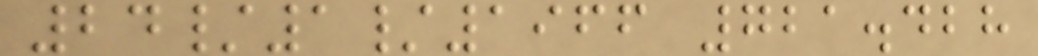24/1/1966 721.428
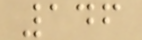146
